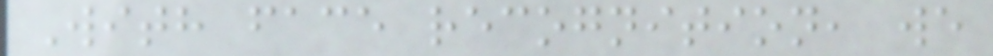With face recognition, we
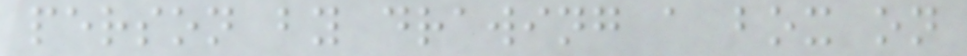person by drawing a box on
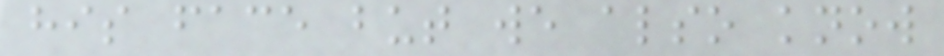his face but we also know
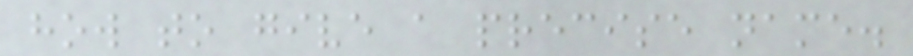how to give a precise name.
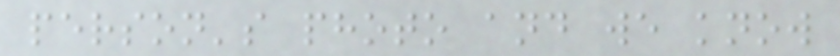person's photo and we know
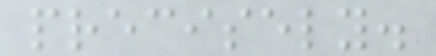precisely.
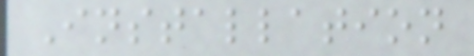Installation
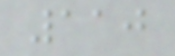110
